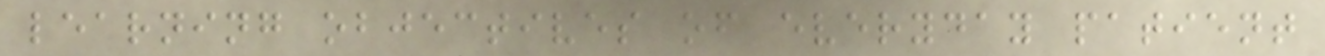learning objectives of everyday patient
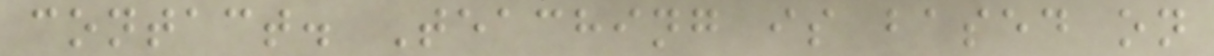contact. Teaching is based on
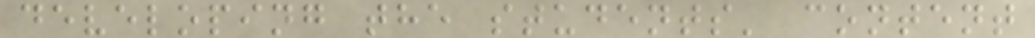developing the students' content
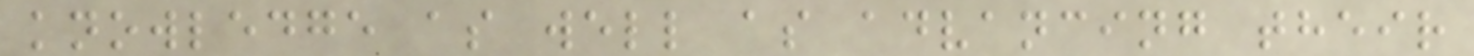knowledge as well as advancing their
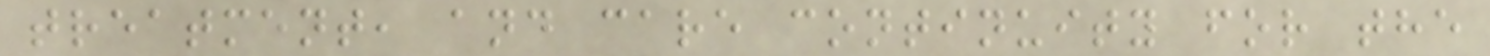treatment, and care continuity for the
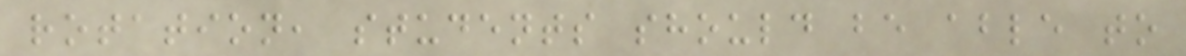rotation, students should be able to
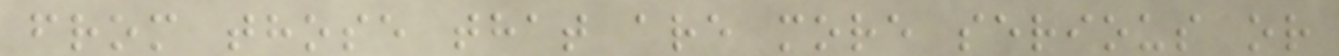from those that are more serious or
